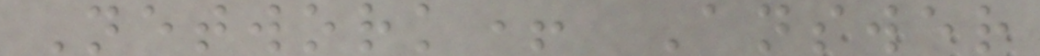Network+ Answer
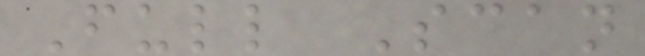Full Scan
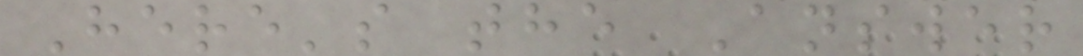Here's the Answer
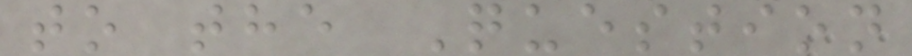to the Question
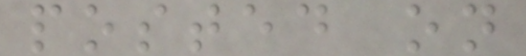posted on
